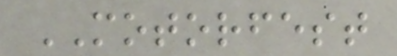MOTORFEST
